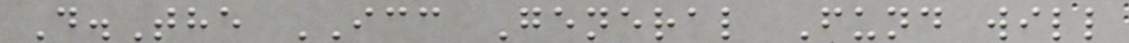D.The ICC General Fund will
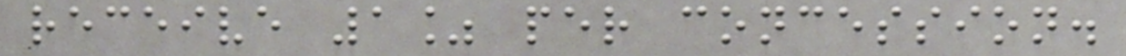receive 1% per concession.
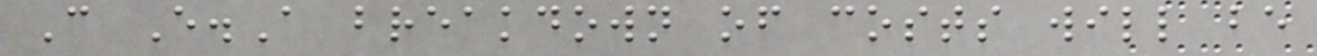C E.A breakdown of costs will be
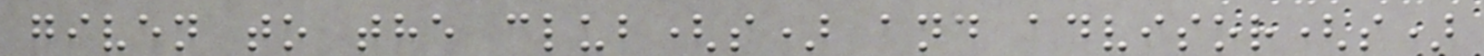given to the club(s) and advisor(s)
